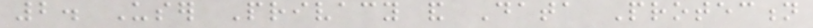2. User Privacy and Data Protection
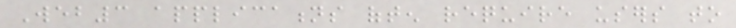Web3 applications often require users to
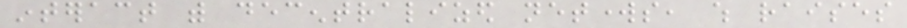interact with decentralized networks, which raises
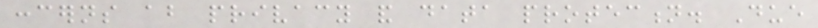concerns about privacy and data protection. Due
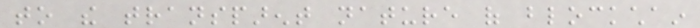to the transparent nature of blockchain
